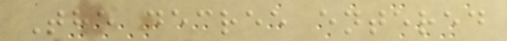The decree entered
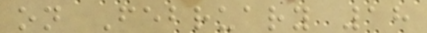on February 18
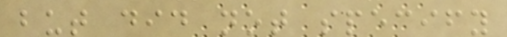but did not specify
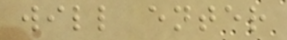will enter
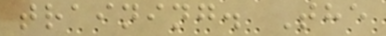training. The
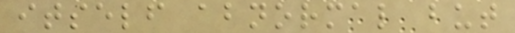itself abnormal but
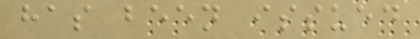has been issued
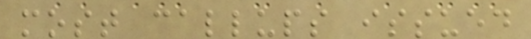most callups issued
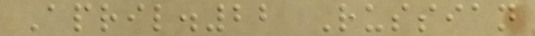April.22 Russian
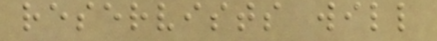reservists will
